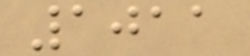1011
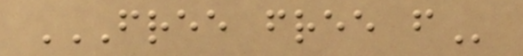FREE FREE F
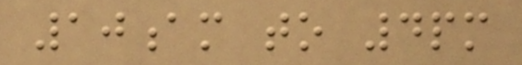10am to 4pm
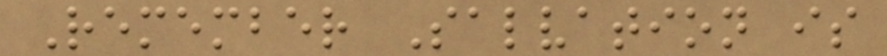Remember Salvation is
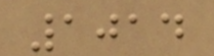1014
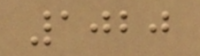1020
